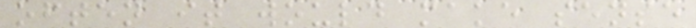often it would make sense
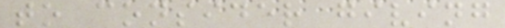to consider giving
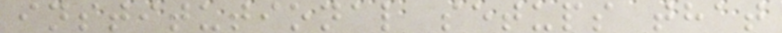institutional setups that
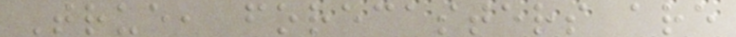True, forecasters are
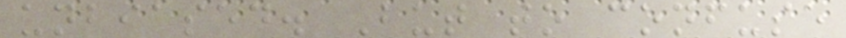unbiased. But to confuse
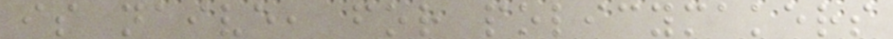is naive, for policymakers
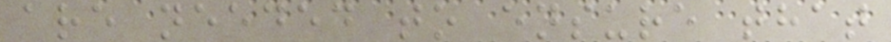are needed to ensure that
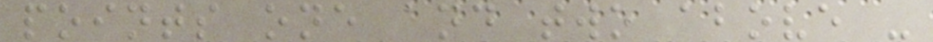points one and two above -
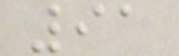91
